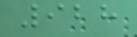928
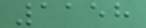1158
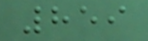859
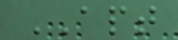APT
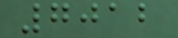7012
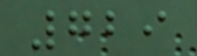729
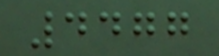4477
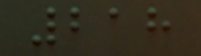218
